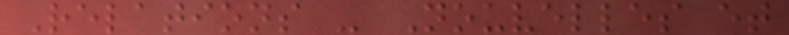Relations - Nouvelles et
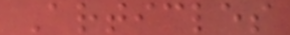Articles
